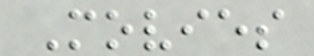Movies
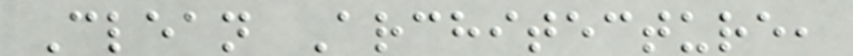Clean Architecture,
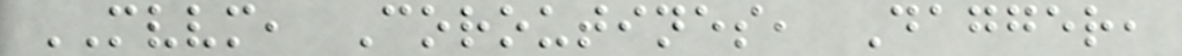MVVM, Coroutines, Dagger,
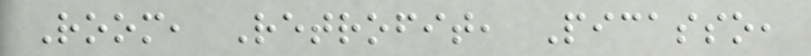Room, Retrofit, Picasso,
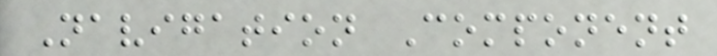Navigation Component
